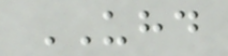UHD
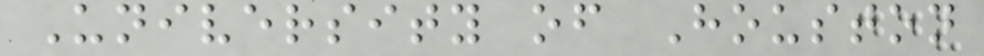University of Houston
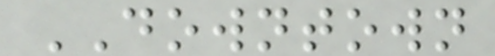DOWNTOWN
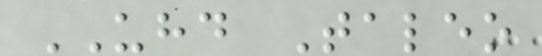UHD Taleo
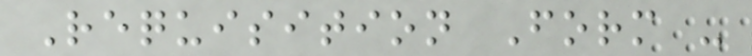Requisition Form -
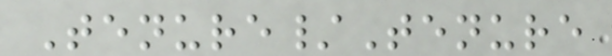Tenure/Tenure
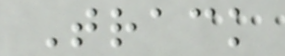Track
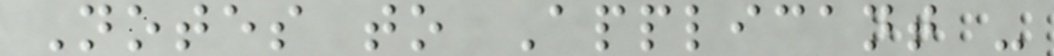Notes to Applicant -
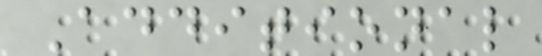Additional
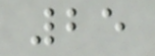25
